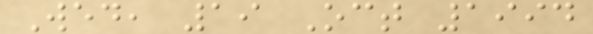Wed, 19 Oct 1994
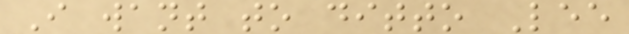I want to ditto Lee
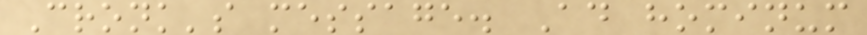Cronk's message. Ad hominum
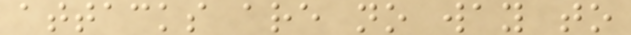attacks are no way to
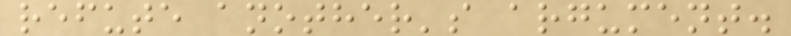refute another's argument.
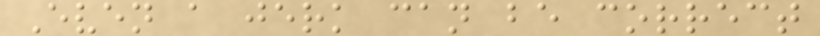Even a jerk can be correct
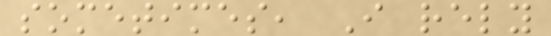sometimes, I rely
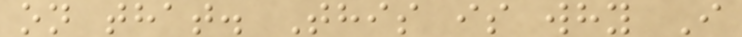on that. This is why I
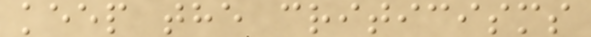keep the criticisms
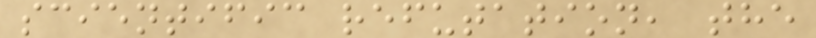scientific refutation, the
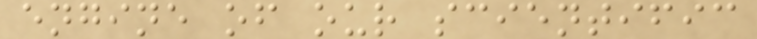engine of our scientific
